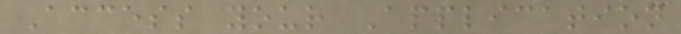Access your Application
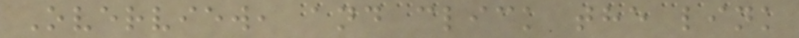Overview, and click the link
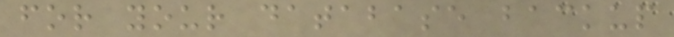for your database backup
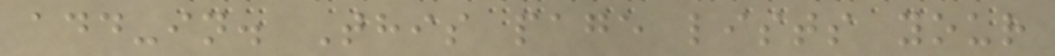add-in. This page lists your
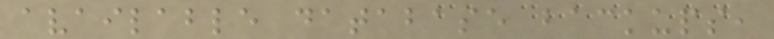available database backups,
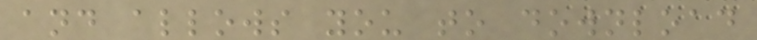and allows you to download
